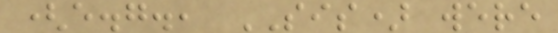(e.g., SIS) were
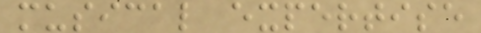musical expertise
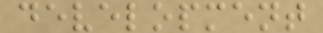development
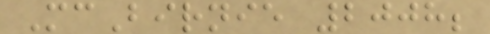McBirnie 2008;
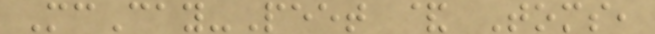McCay-Peet & Toms,
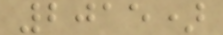2015)
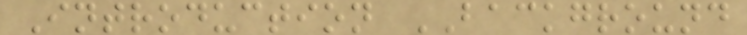Introduction BACKGROUND
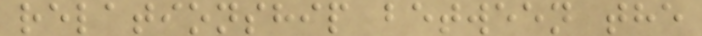relationship between the
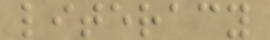literacy
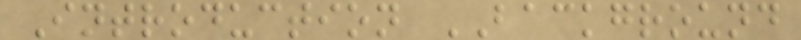Introduction BACKGROUND
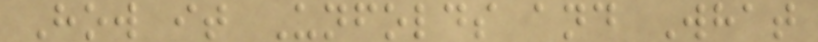How it Unfolds and What
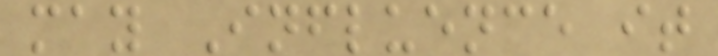may Influence it
